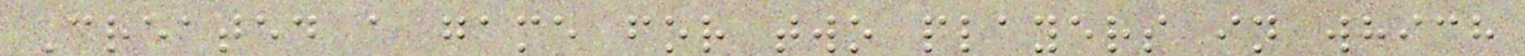Created a game for two players in which
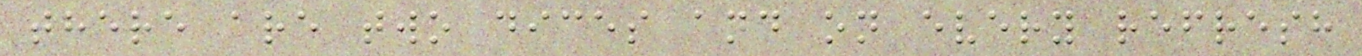there are two dices and on every refresh
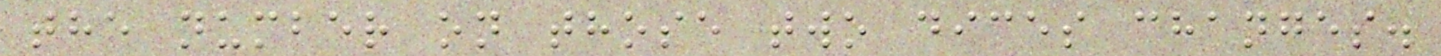the number on those two dices changes.
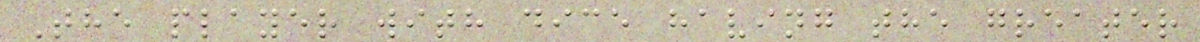The player with dice having the greater
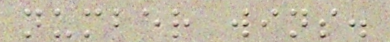number wins.
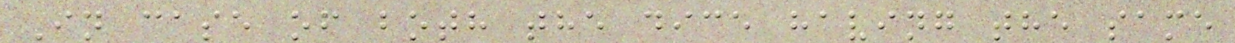In case of both the dice having the same
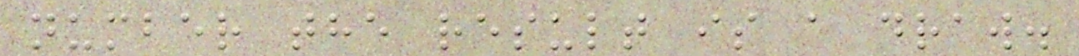number the result is a draw.
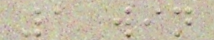1 win
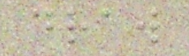draw
